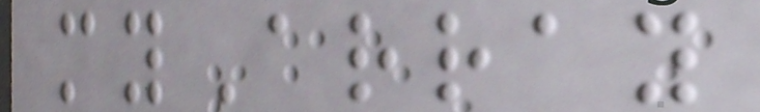myArray
